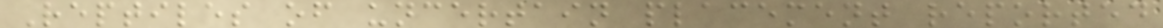Reptiles of uncertain placement reported
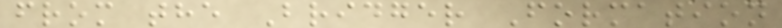from the Bridger Formation
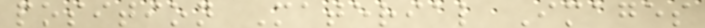position Material Images
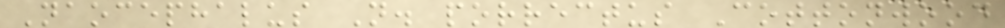Naocephalus N. porrectus Cottonwood
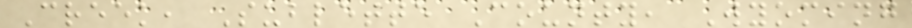Creek, Sublette County, Wyoming
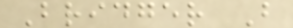Bridger B
